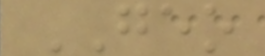GEO
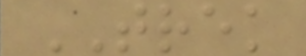TREK
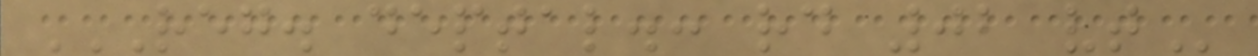REG. DEPTAL.: RD 02 VT
